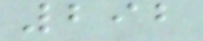292
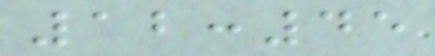12:45
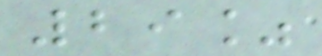29%
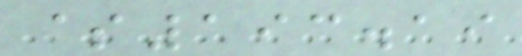$193.19
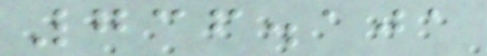736.101
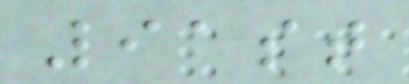91st
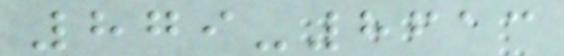879-8613
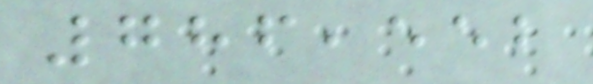786,552
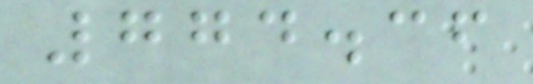774.36
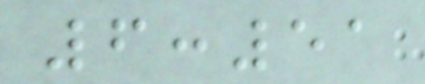6:51
